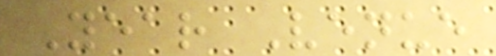Year Venue
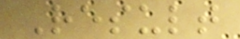Result
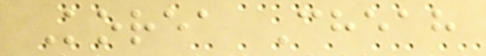Korea Cheah
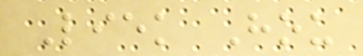Liek Hou
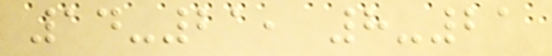14-21, 8-21
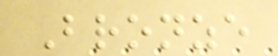Bronze
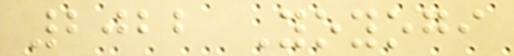2022 Yoyogi
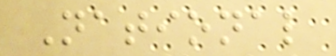National
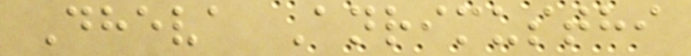Dheva Anrimusthi
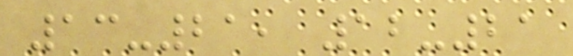13-21, 12-21
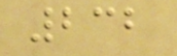232
